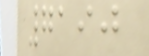7190
